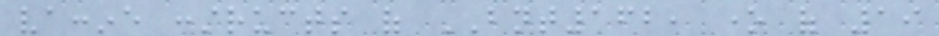vaccine constructs of BNT162, one of 19
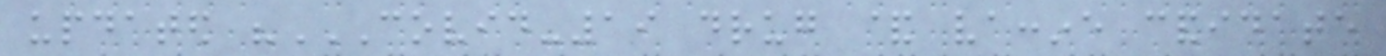updated "COVID-19 DRUG & VACCINE CANDIDATE
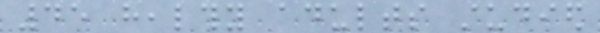45 healthy adults studied
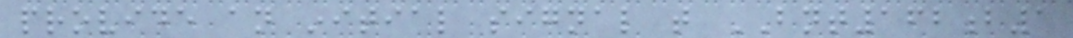provide an initial signal that BNT162b1
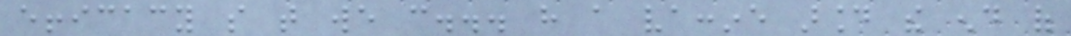efficacy so that we can... have a vaccine around the end of
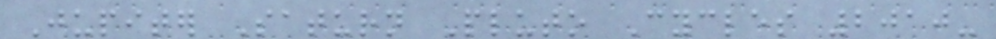Jupiter Saturn Pluto Cycles 2010-
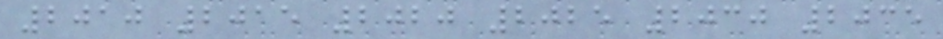2010 2015 2020 2025 2030 2035
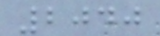2040
